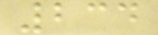234
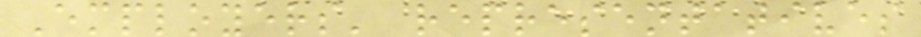Employers' representatives
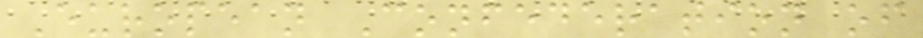European Confederation of
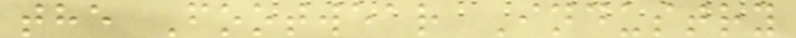the Footwear Industry
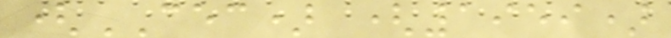(CEC) (1959)
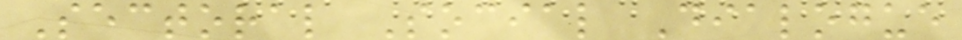Sectoral Social Dialogue
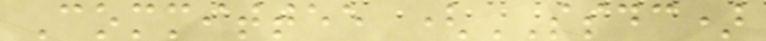Committee (SSDC)
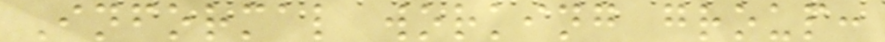Informal working group:
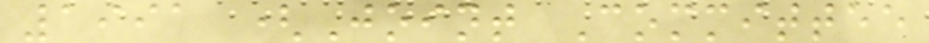1991 (Joint Committee
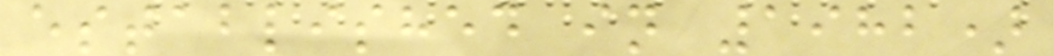established in 1982)
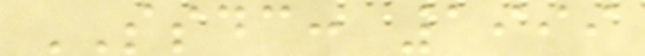SSDC: 1999
